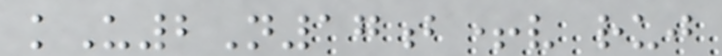kU2N17b+v ruj
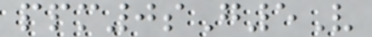ppm0sG5V
